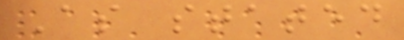As stated
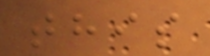this
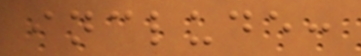include:
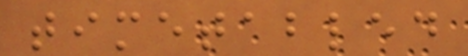timetabled
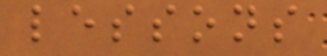lessons
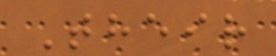Their
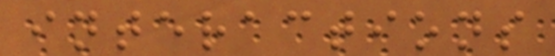interactions
